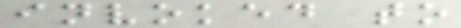invoked to
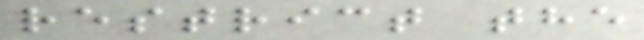restrict the
